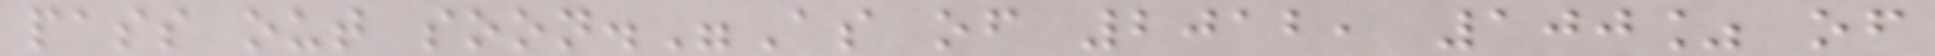pass out soon."As of 2012, 100% of
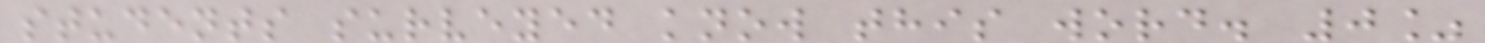students surveyed know this word. 0%
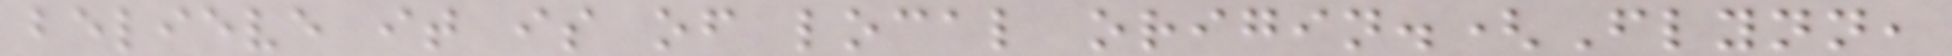believe it is of local origin.(Flynn,
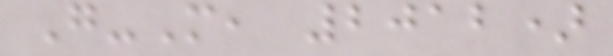G-M, 2012)
